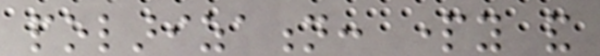polarization: party and
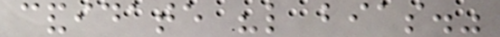candidate "like bias."
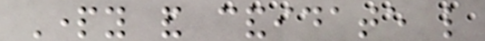Party and candidate like
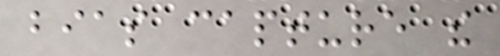bias capture the
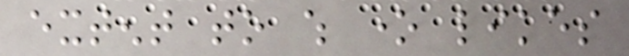extent to which one likes
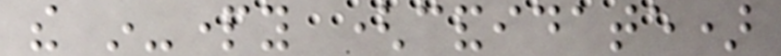the in-party (candidate)
